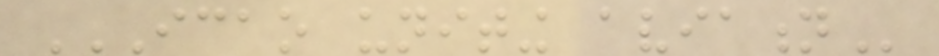ICAO UNITING AVIATION
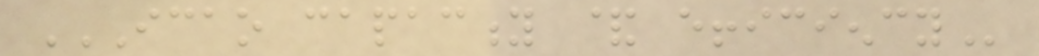ICAO CAPACITY & EFFICIENCY
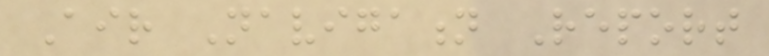Air Navigation Report
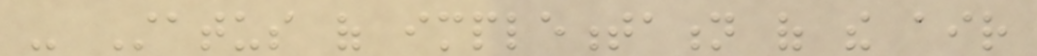- Status of implementation of the air
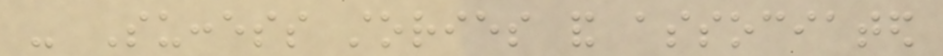- Success stories and associated
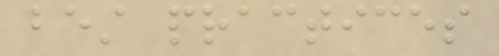best practices
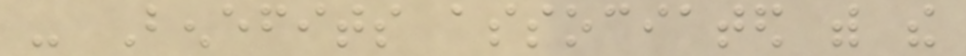- Benefits associated with the
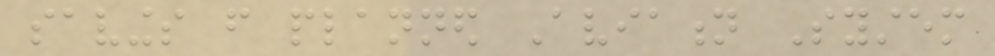savings from planned Aviation System
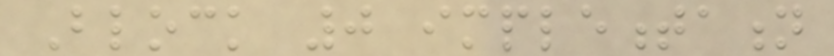Block 0 implementation
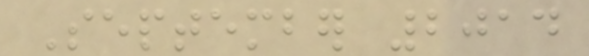September 2014
